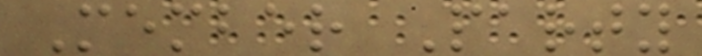Member Party
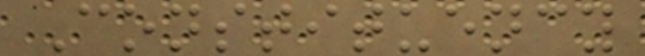Constituency
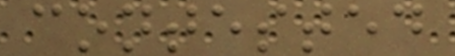contested
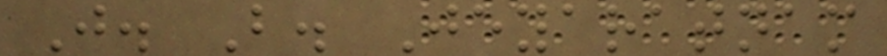J. B. Jeyaratnam
